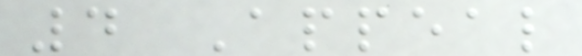4 Appeal
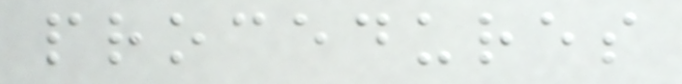procedures
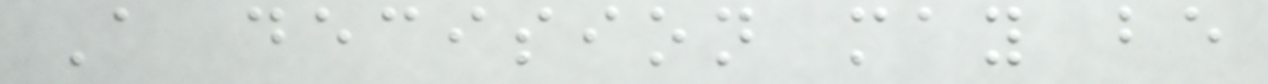A decision may be
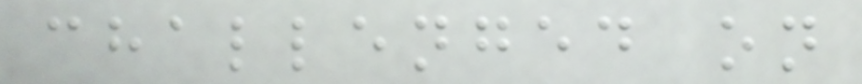challenged on
